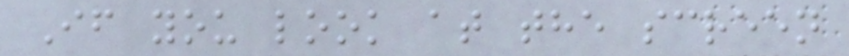If you look at the screen
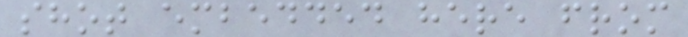shot embedded here from
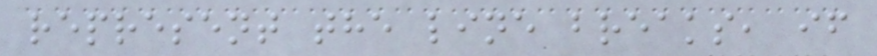represent the line breaks, if
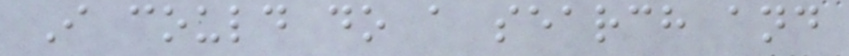I could do a search and
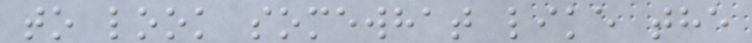to look somewhat like the
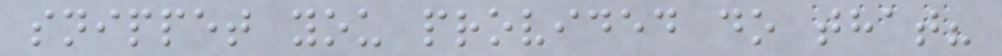snippet you provided do that?
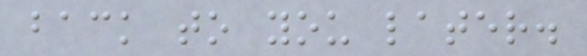back to you later.
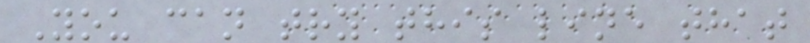You can try this line that
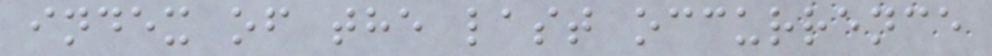index of the last occurrence
